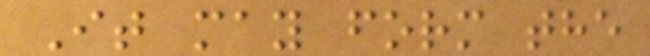It may form the
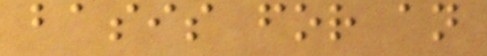basis for an
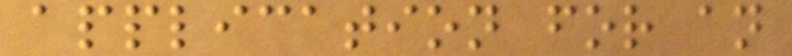application for an
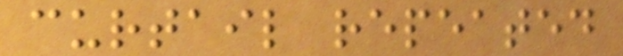curtail repeated
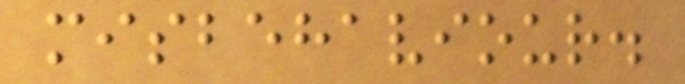misbehaviour.
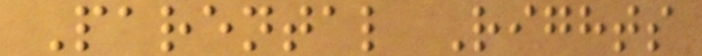Parental Rights
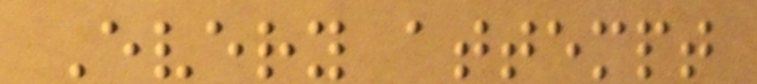Every attempt
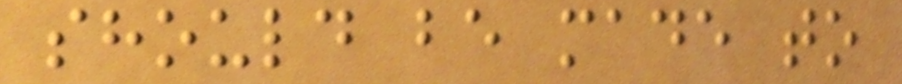should be made to
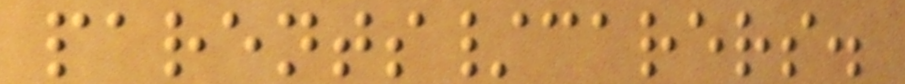parents/carers.
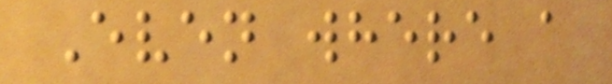Even where a
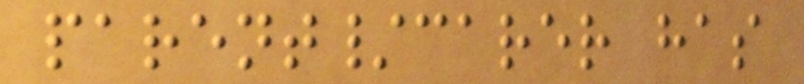parent/carer has
